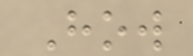How
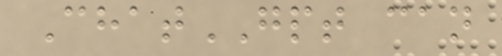ChatGPT can
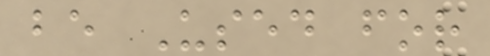be Used for
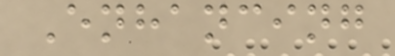Enhancing
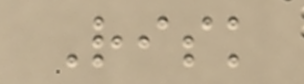Risk
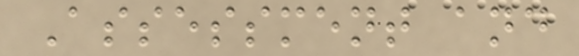Assessment and
